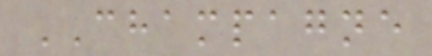CHAMPAGNE
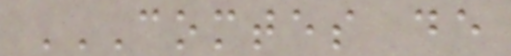COMTES DE
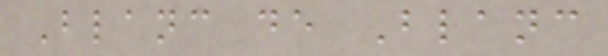Blanc de Blanc
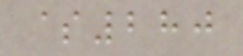$280
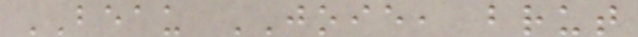BEAU JOIE, brut
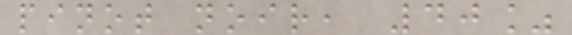pinot noir, 40%
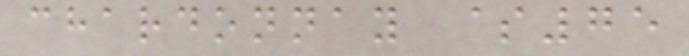chardonnay $75
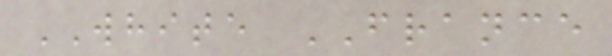WHITE FRANCE
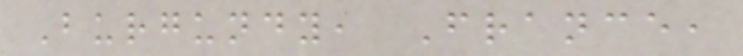Burgundy, France,
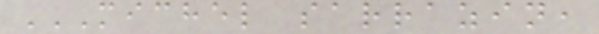MICHEL SARRAZIN,
